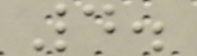4.
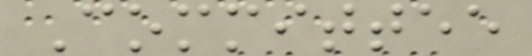Committee
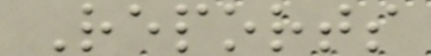Reports
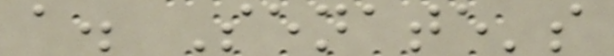a. Senate's
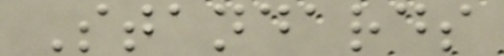Standards
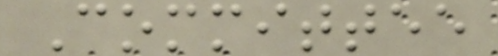Committee
